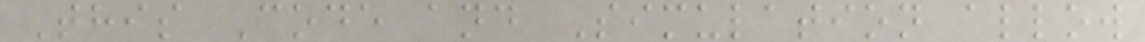This Code and Simulation allow
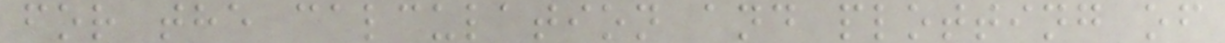for the calculation and plotting of
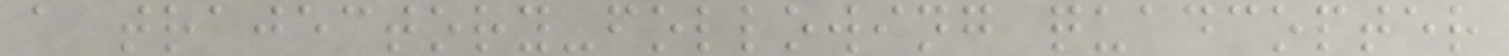a trajectory-following quadcopter
